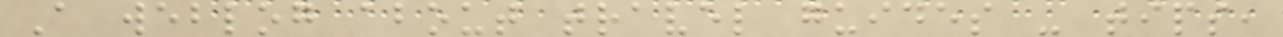A weblog about travel guides - tips,
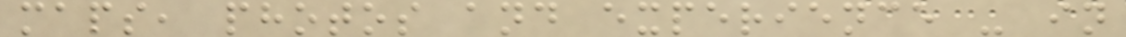maps, photos and experience - in
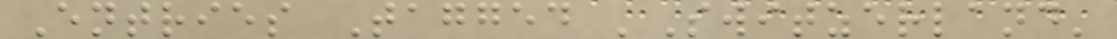Entries Tagged 'Switzerland'
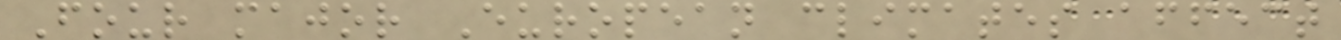Four major European climates affect
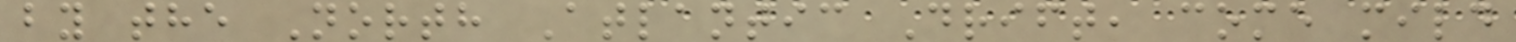by the North Atlantic Drift, come mild
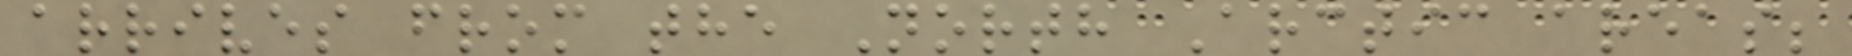arrives from the North Arctic areas;
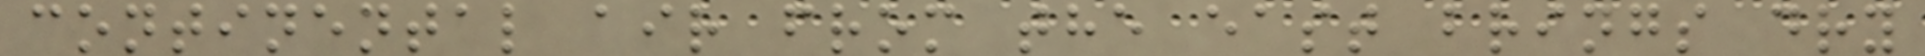continental air from the east brings dry
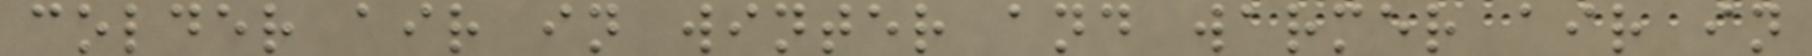colder air in winter and warmer air in
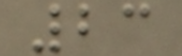23
